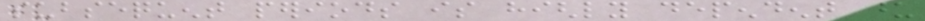subsequent periods is highly dependent upon
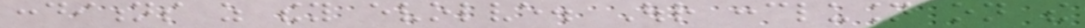conditions as they evolve. Our conclusion on the
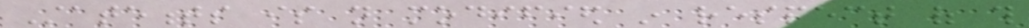Statements is not modified in respect of this
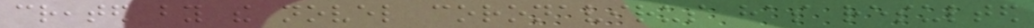created by the novel coronavirus has resulted
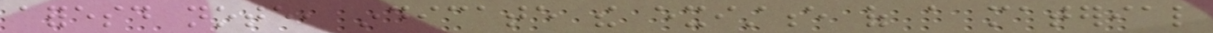aforesaid note, indicate the existence of a material
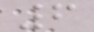6
